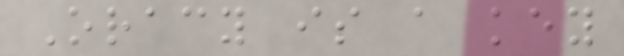Oracy is a key
